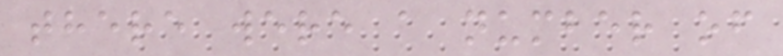there were a number of
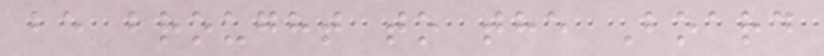be brought to the Board
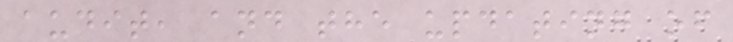audit, and the updating of
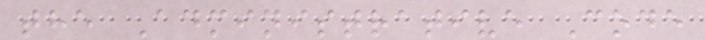the Administrative Code
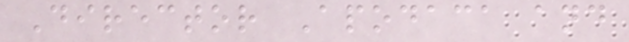Director Apodaca and
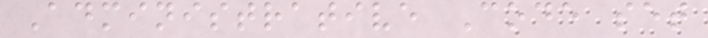Administrative Code set
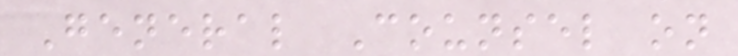General Counsel on
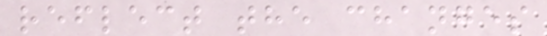reflect the changes
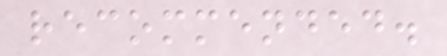recommended.
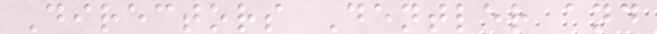Directors Dentler and
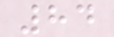84
